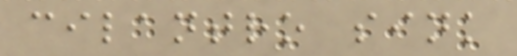cilantro sink
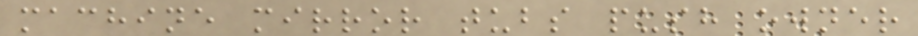machine mirror tubs push owner
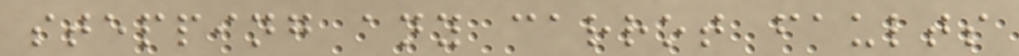stepping any carrot faults
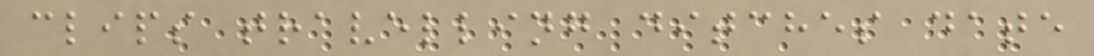clips travelling ditches date
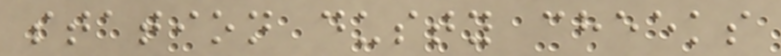station dusty cheeks
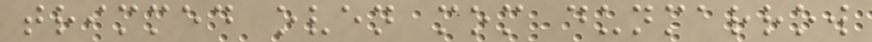trimmed oven mom dunmarrow
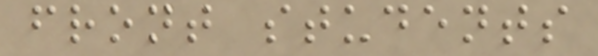front students
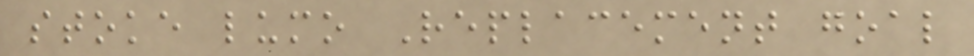stoke lumo Replacement goal
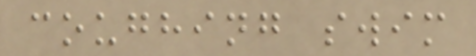coughing swim
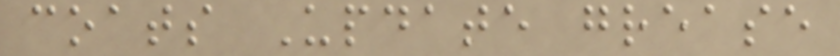coats Update grease
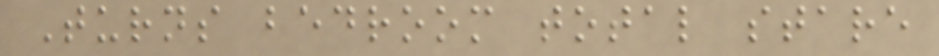Turns bedroom total stare
